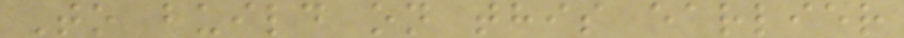To build on this earlier
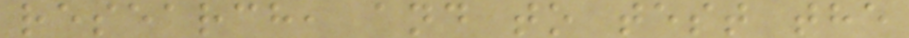research, and to test the
